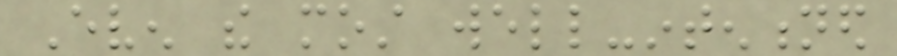Even the most well-intentioned
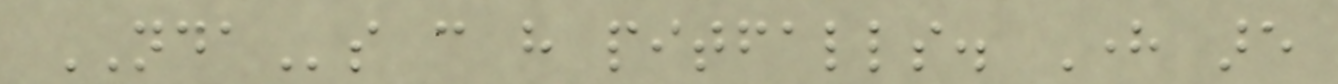NDAs can have pitfalls. Here are
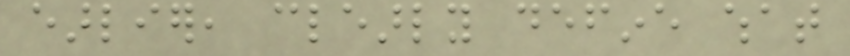earlier, clearly define what
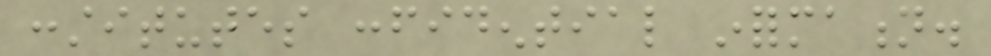constitutes confidential information.
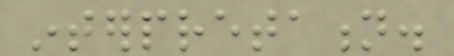interpretation.
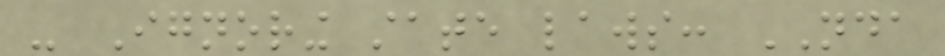- Ignoring state laws: NDA
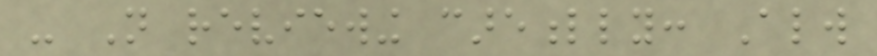- Not reviewing carefully: Always
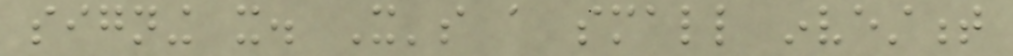signing it. It's a small investment
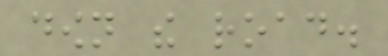down the road.
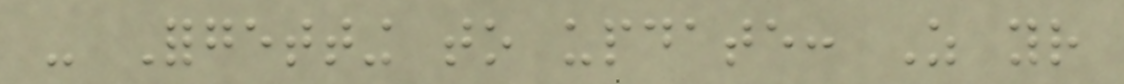- Forgetting to update: As your
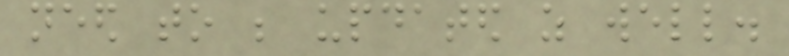need to be updated as well.
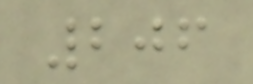206
